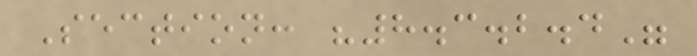Section: "8.3.2.4"
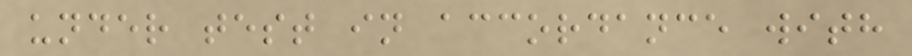under test in accordance with
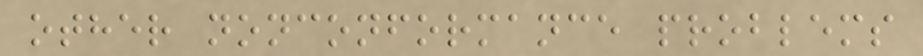other nonconformance problems
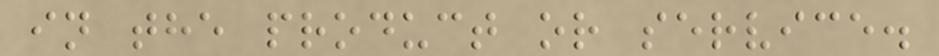in the product or service.
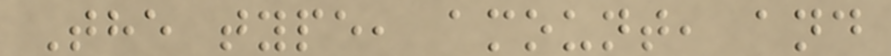The type, amount, and
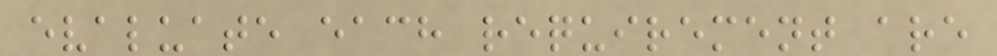evaluate each requirement are
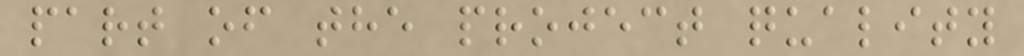part of the project quality
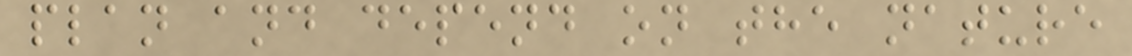plan and depend on the nature
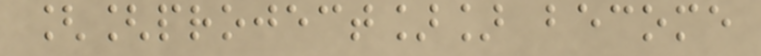[[project]] become
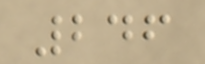246
